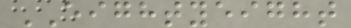EIGHTYEIGHT
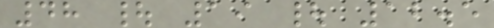48 | 19 | 12.5
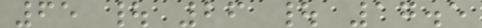65 | 26 | 17.5
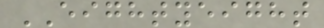EIGHTYEIGHT
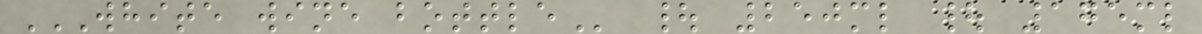WHITE WINE BOTTLE | 250ml | 175ml
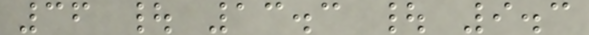36 | 13.3 | 9.3
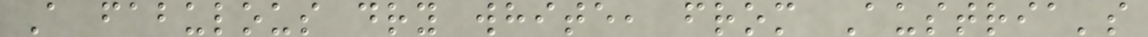A fabulous dry white, from Austria's
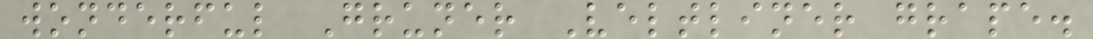wonderful Gruner Veltliner grape.
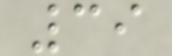39
